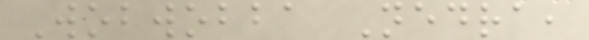Wobwobba Nedra,
